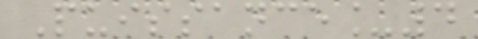Puissance_4
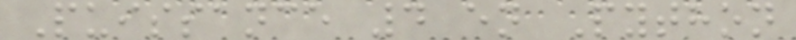Puissance 4 en Python
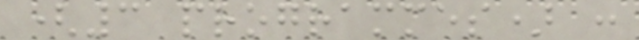(3 programmes) :
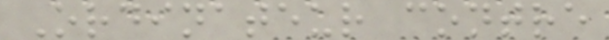Ordinateur contre
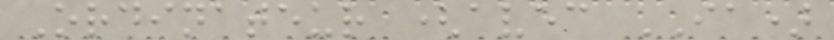Ordinateur (avec IA)
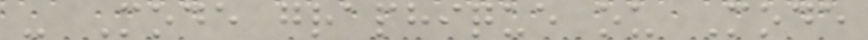- Mode graphique ou Mode
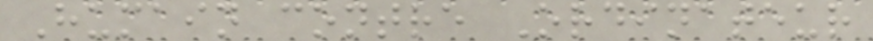Humain contre Ordinateur
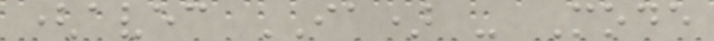(avec IA) - Mode
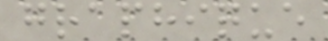graphique
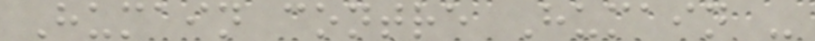Humain contre Humain -
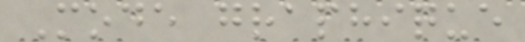Mode graphique
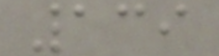139
